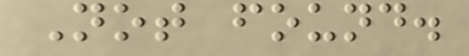Not found.
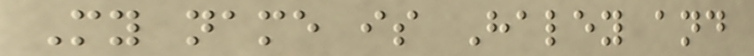My name is Haley and
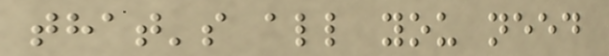that's all you need
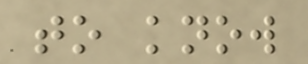to know
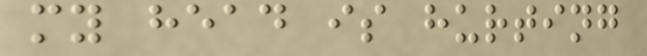my head is hurting
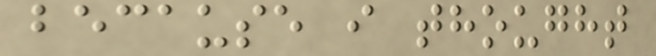because i thought
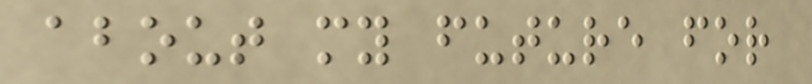about my future for
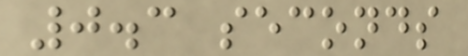0.3 seconds
